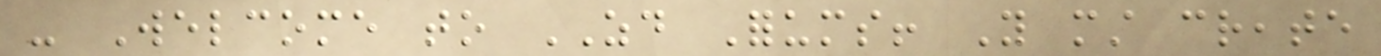- Welcome to ZD Forums! You must create
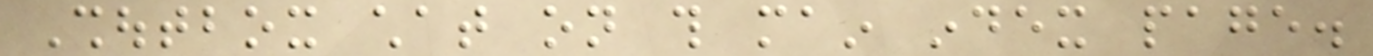Shoutbox chat on this main index page.
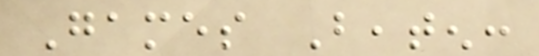Games Beaten:
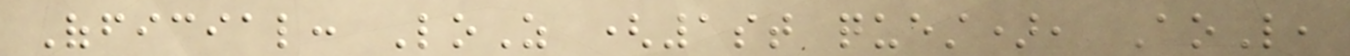Official: LoZ (1st quest), AoL,
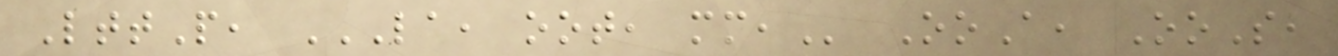LttP, LA, OOT, MM, OoA, OoS,
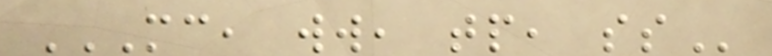MC, WW, TP, SS
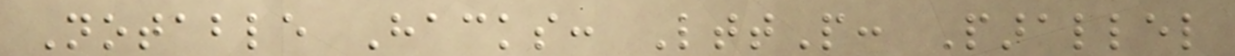Notable Hacks: LttP: Parallel
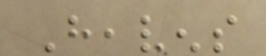Heavens
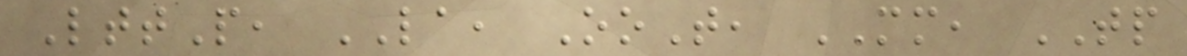LttP, LA, OoT, MM, TP
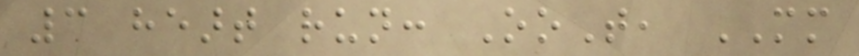3 heart run: OoT, MM
